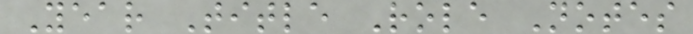Year Title Role Notes
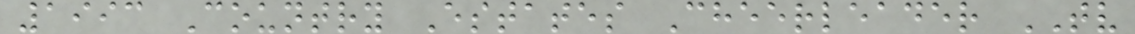1993 Country Estates Cheerleader TV
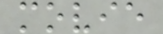movie
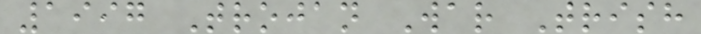1997 Trojan War Trish
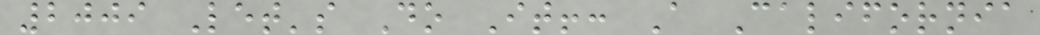2009 Let's Do It!: A California
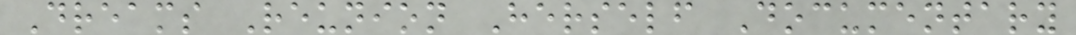Dreams Reunion Herself Documentary
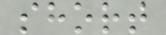short
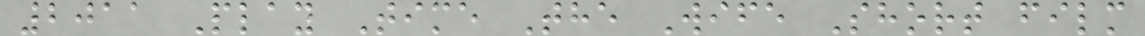2011 Play Time The Wife Short film
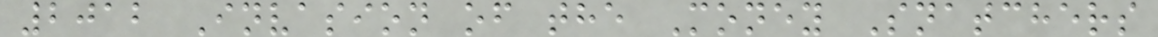2012 Invasion of the Money Snatchers
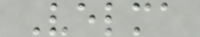Velma
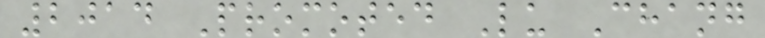2014 Promoted Lu Chang
